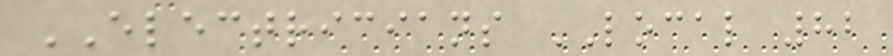ELECTRICIANS LOCAL 82
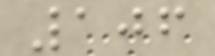106
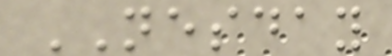NESDAY
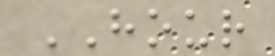HOUR
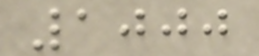1000
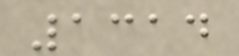1314
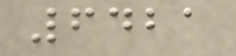6421
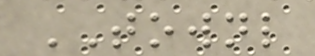TOWNL
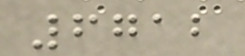6712
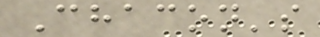Chacon's
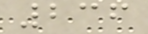236
